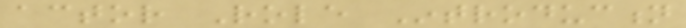actor Role Introduction
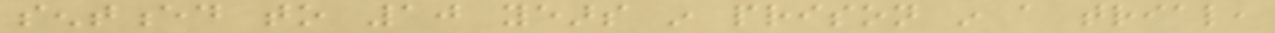sentenced to 10 years in prison in a trial,
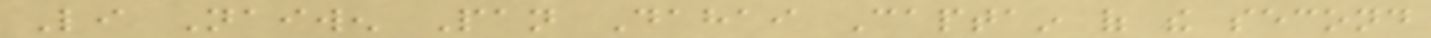Li Naiwen Pan Dahai Captain of the second
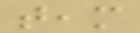team
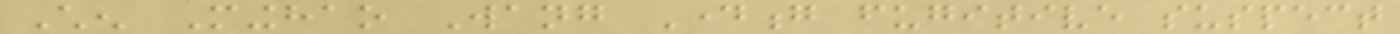Chen Minghao Wang Dayong fugitive suspect
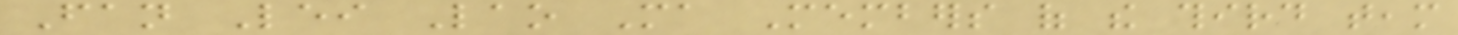Fan Lei Lao Ma Members of the third team
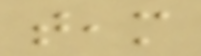team
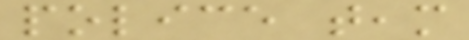police team
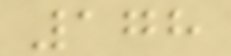178
